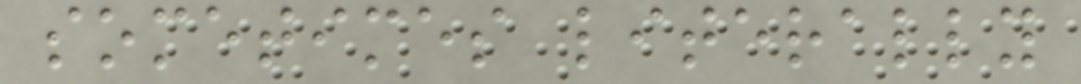sometimes literally
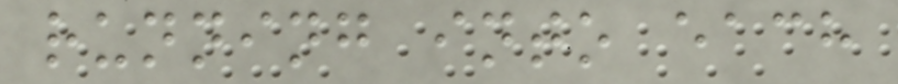running into each
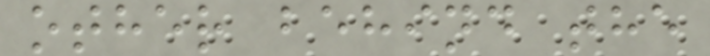other behind the
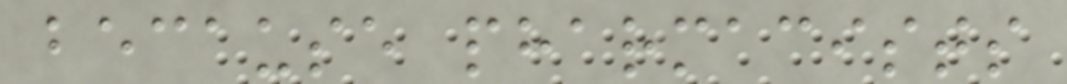because pharmacists
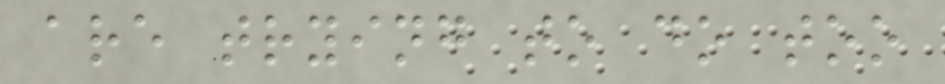are trying to do too
